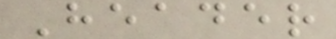Header
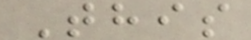This
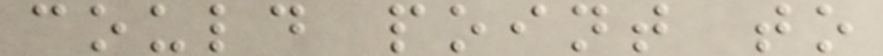could point to
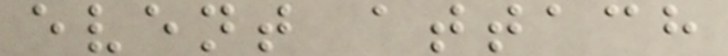event attach
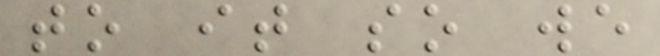to it so we
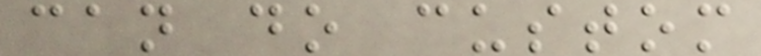can do custom
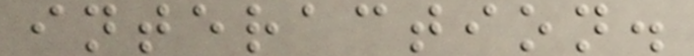interaction.
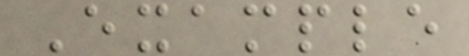Example
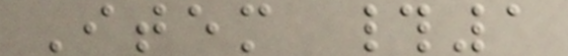Item #1
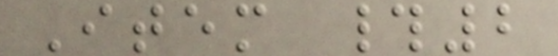Item #2
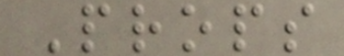Props
